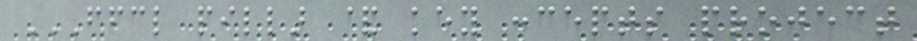FFCL PILLAR & KEY CONCEPTS PROJECT
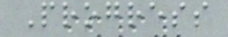Progress
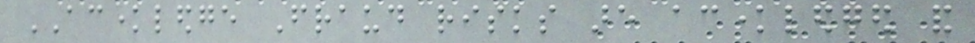ACKNOWLEDGE Fraud risks are acknowledged and
